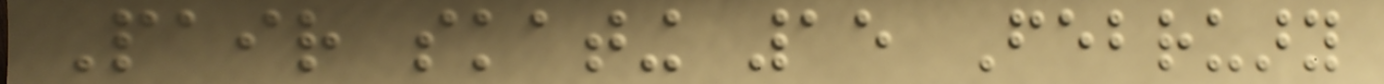Pair skating 15 February
